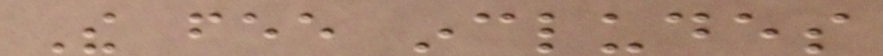The fee includes
